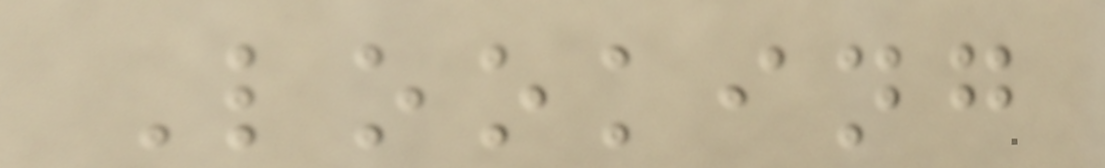Looking
